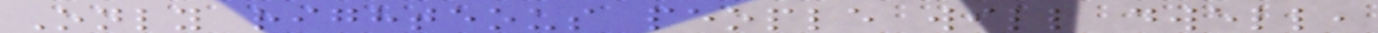Only righteous people will dwell,
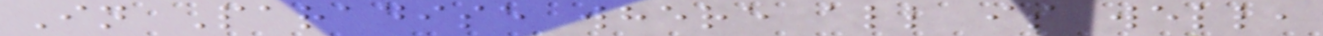In Paradise where all is well,
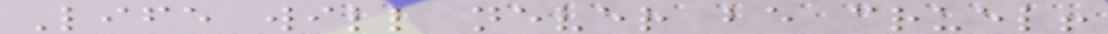Life will never be cruel!
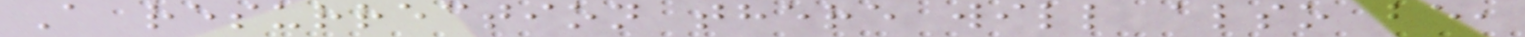A resurrection there will also be,
